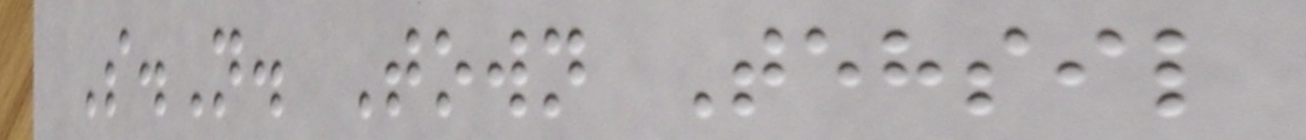S.N. Town Tehsil
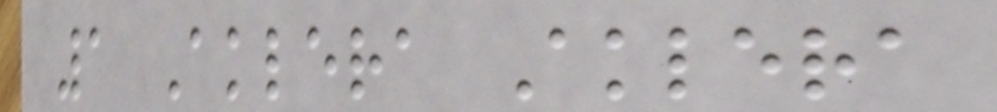1 Aklera Aklera
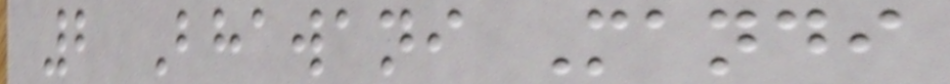2 Bhawani Mandi
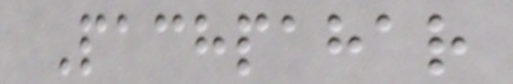Pachpahar
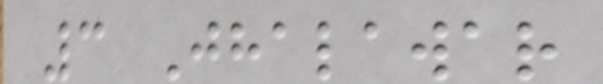3 Jhalawar
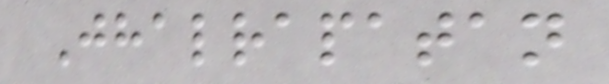Jhalrapatan
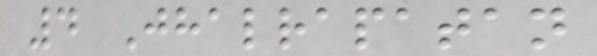4 Jhalrapatan
